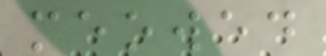meowed
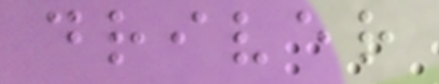driver
